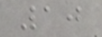10
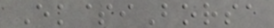Ek$iBorsa
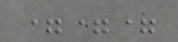===
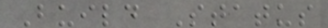Build Status
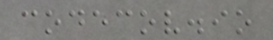codecov.io
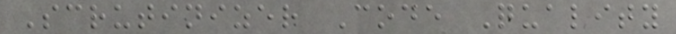Scrutinizer Code Quality
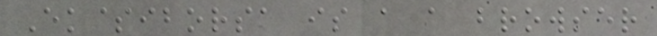Ek$iborsa is a a browser
